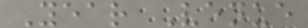Year Venue
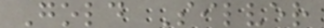Gold Silver
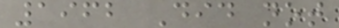1962 Did not
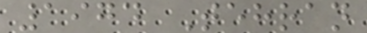1974 Tehran
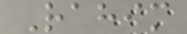Rahim
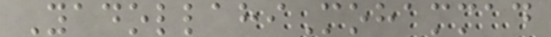YadollahiMohammad
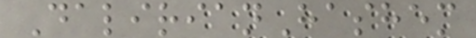DalirianHashem
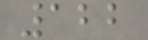122
